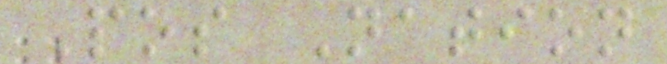Pos Nation
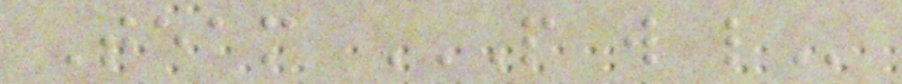Team P W L
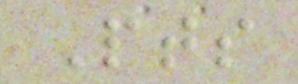Pts
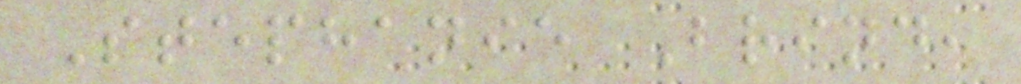Stephanie Brind,
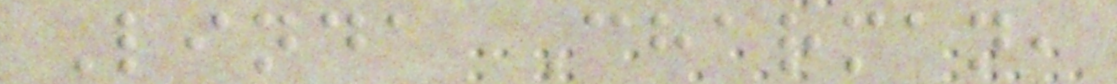Linda Charman,
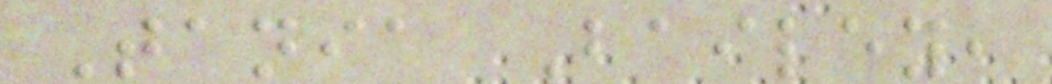Tania Bailey,
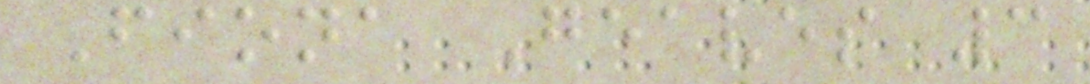Fiona Geaves 3
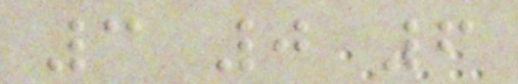3 0 6
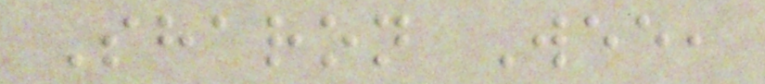Sharon Wee,
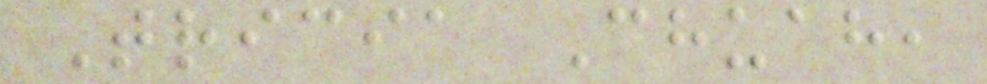Tricia Chuah,
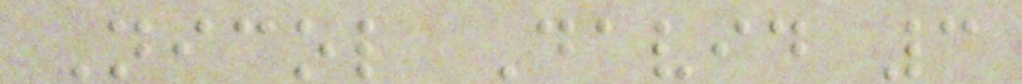Nicol David 3
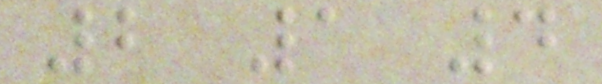2 1 4
